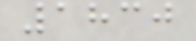1830
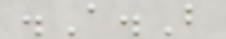.A.B
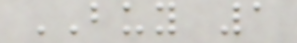BUY 1
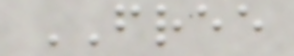FREE
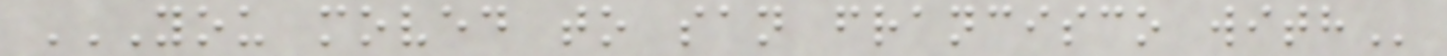YOU MOVED TO SAN FRANCISCO WITH
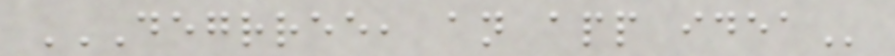DEGRREE, AN APP IDEA
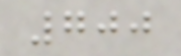700
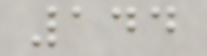144
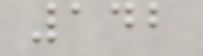142
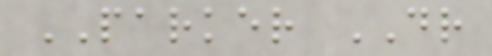PARKER DR
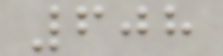608
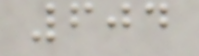604
